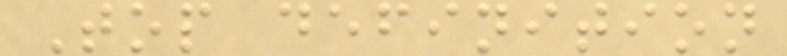Top definition
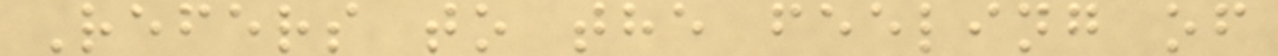Refers to the feeling of
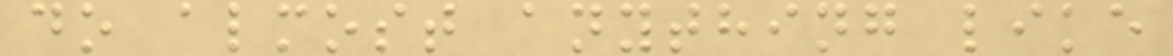do almost anything like
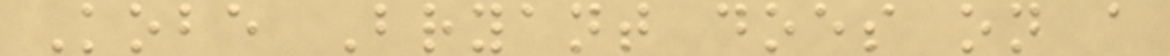Kobe Bryant does on a
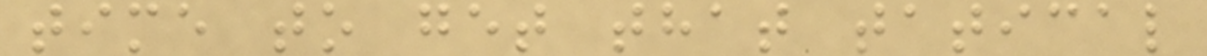time to get that tatical
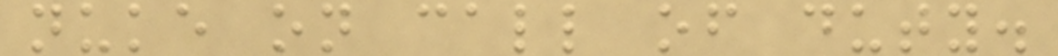nuke on call of duty.
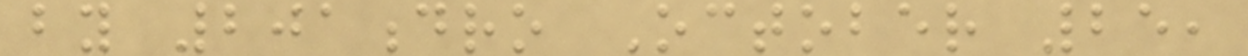by 201dro October 25,
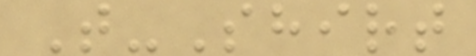T-Shirt
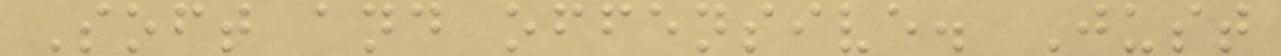Soft and offensive. Just
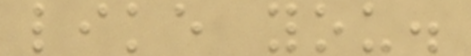like you.
